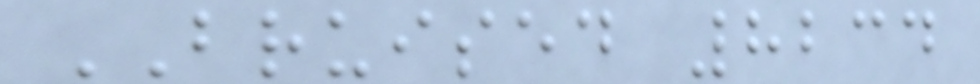BRUISED 8234
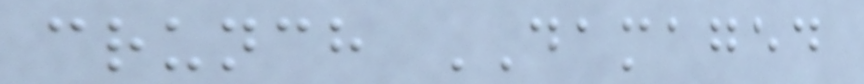crunch DAMAGED
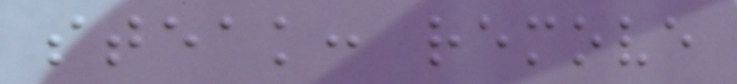steak: remove
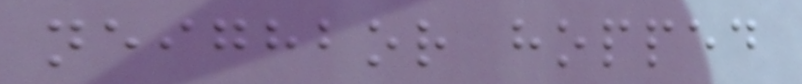neighbor hopped
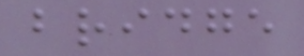bridge
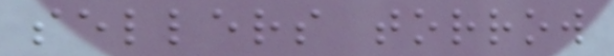sellers torrow
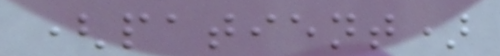(patient)
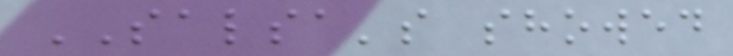SALSA's showed
